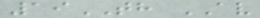19TH AV
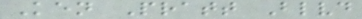Ken Pratt Blvd
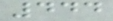444
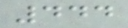444
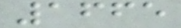1665
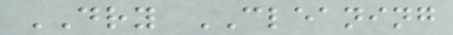DRY CLEANING
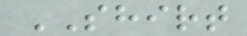SHIRT
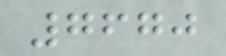7670
